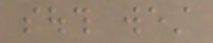south west
